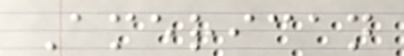American
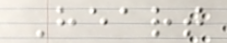Heart
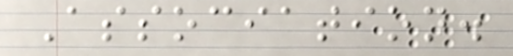Association.
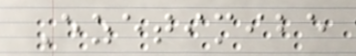Ezetimibe
